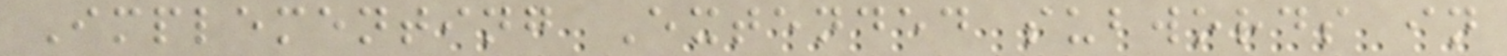Implementing Extended subwords in
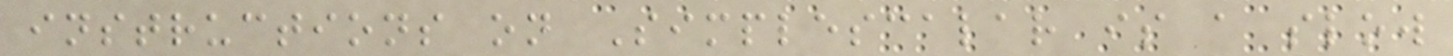instructions on Simplescalar is a slow
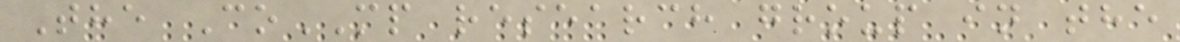The CoMP research group in the
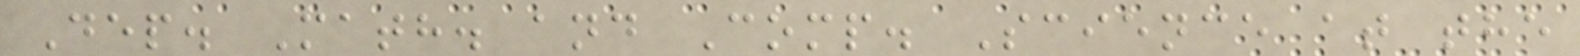Dep. Math. and Comp. Science at the
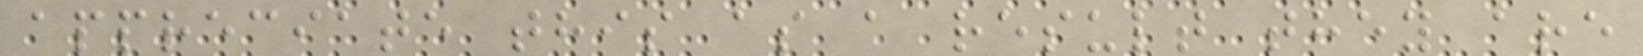appreciate this as a result they are
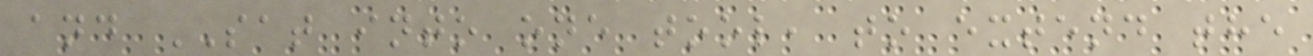and SAT into one tool, to extend the
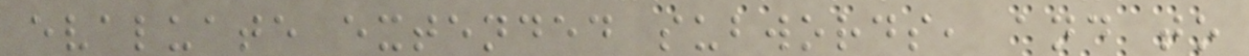evaluate extended subwords, and to
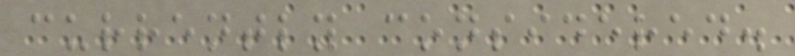currently considered.
